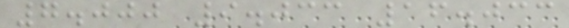7.000 9.033 16.033
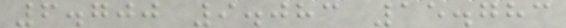6.700 9.083 15.783
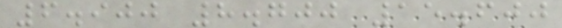6.900 8.700 15.600
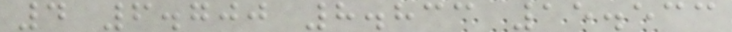4 6.700 8.833 15.533
